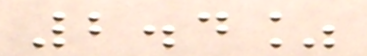2.4%
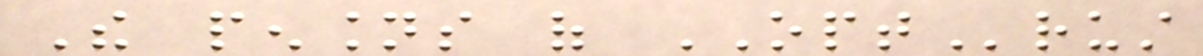The pensions of OPTrust
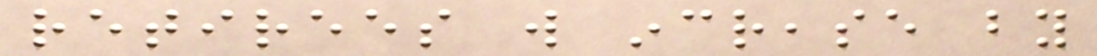retirees will increase by
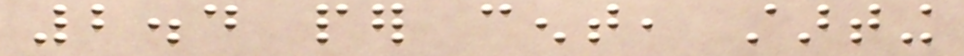2.4 per cent, starting
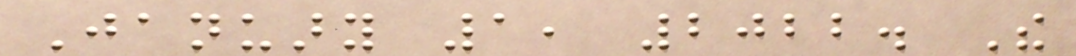January 1, 2022. The
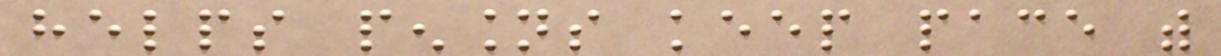helps pensions keep pace with
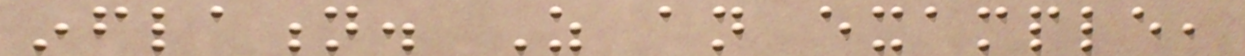inflation. As an example,
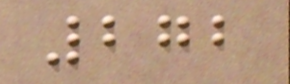272
